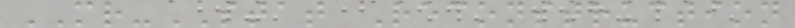MR-STAT Reconstruction
